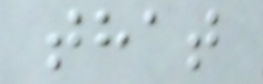that
